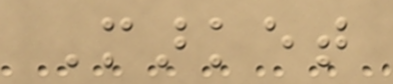Market
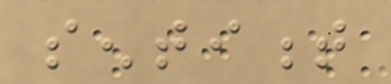sentiment
